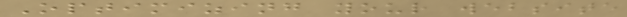Optimizing your website
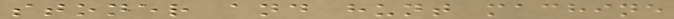stoner and hunt machine
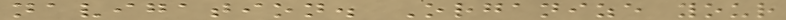navigation. Organize your
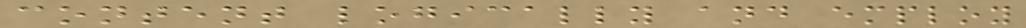content logically and employ
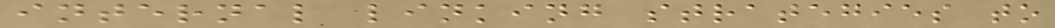internal linking strategies to
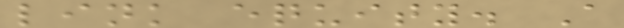link equity. A
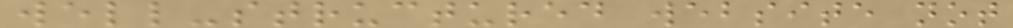well-structured website not
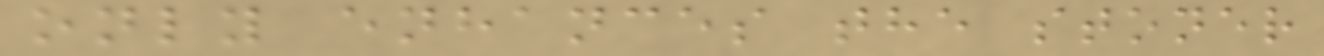only enhances the stoner
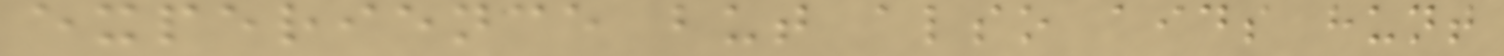experience but also aids hunt
